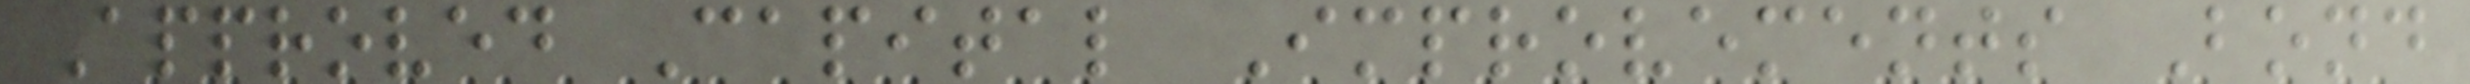Approved Capital Improvements Bond
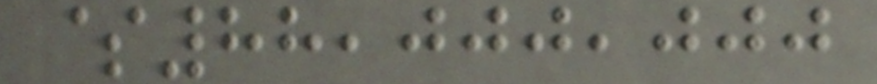$88,000,000
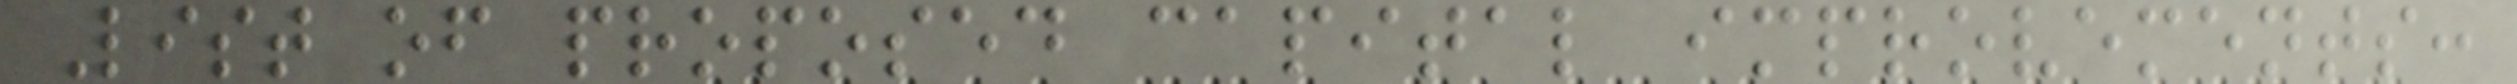List of proposed capital improvements:
